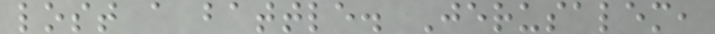lost a battle. Jerusalem,
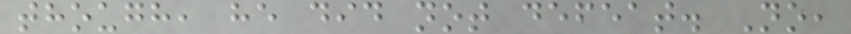though, he did not defeat. No,
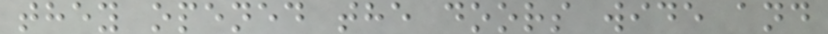they opened the doors wide and
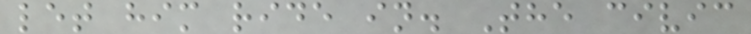let him ride in. The civic
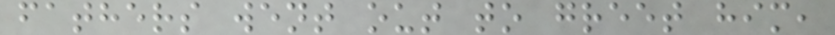fathers went out to greet him,
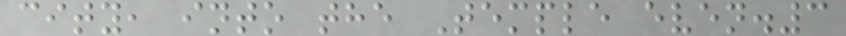city, into the Temple even.3
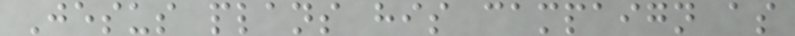Jesus plans his campaign as
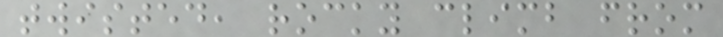twisted, rocky climb from
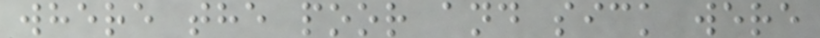where the poor and sick were
